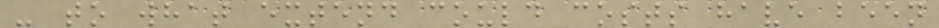- to what extend could costs have been
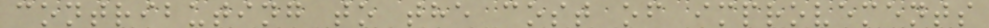contributing to the cost of improvements
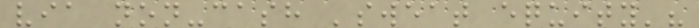via non-cash 'sweat equity'?
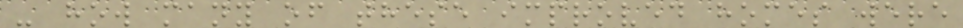- how many of these improved homes were
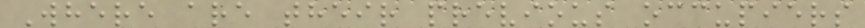Where are their previous occupiers
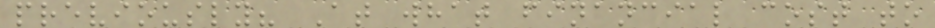previously? At what financial cost to
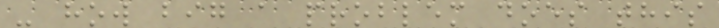- how big a problem does this
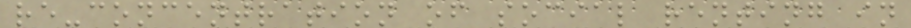re-concentration of social renting in
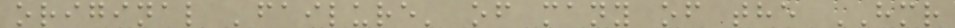original 'failure' of many of the HMR
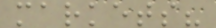markets?
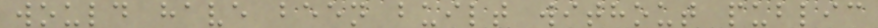would have been built without public
